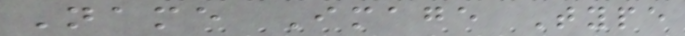Name Image Type
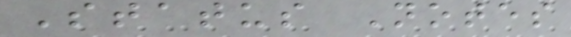Status Notes
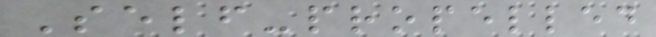Self-propelled
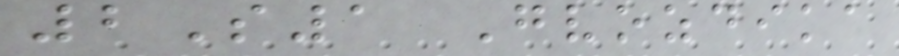2S1 Gvozdika
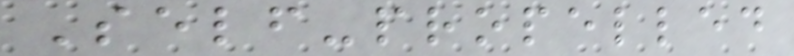Self-propelled
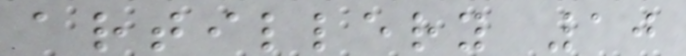artillery 10
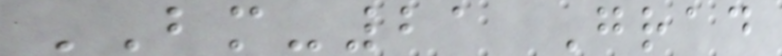BM-21 Grad
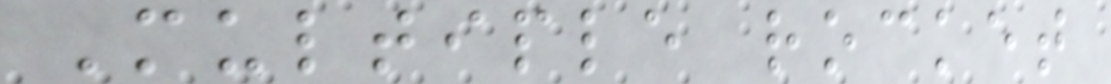Multiple rocket
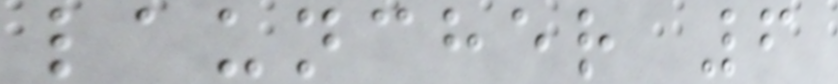launcher 6
